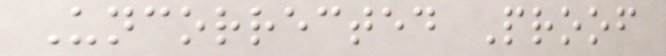Uncorrected Proof
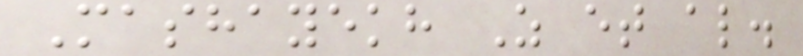Mashayekh Z et al.
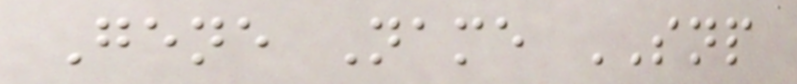Gene Name SNP
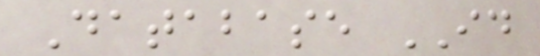Database ID
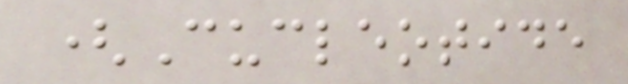(Cucleotide
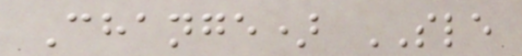Change) SLE
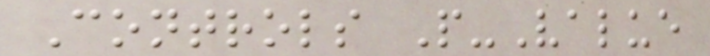Controls P-Value
